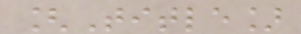[Title]
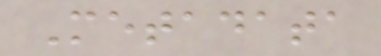Metadata
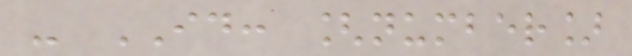- ID: [number]
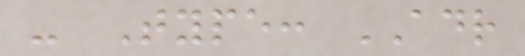- Type: ADR
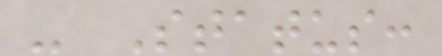- Status:
